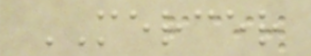MERCER
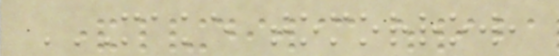MAKE TOMORROW,
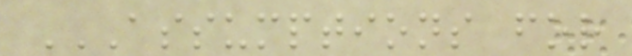ASSUMPTIONS FOR
